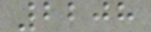2208
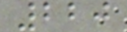220
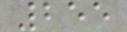255
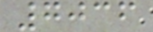7036
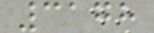3178
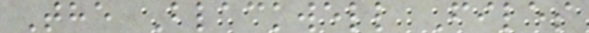The Blackwell Files
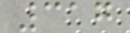317
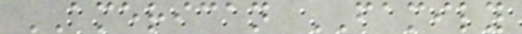AMERICAN FAMILY
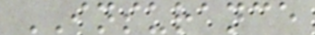INSURANCE
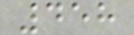458
